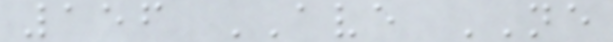156 AVE NE
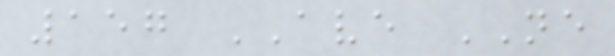157 AVE NE
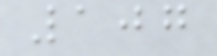107
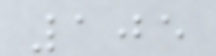105
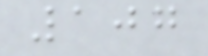107
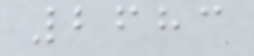2683
